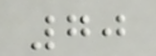70
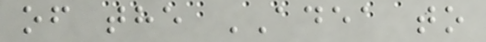of the ADEA to
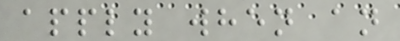apply when an
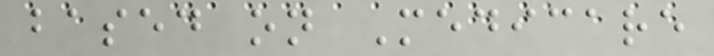based on Medicare
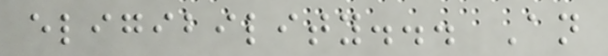eligibility... An
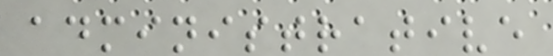administrative
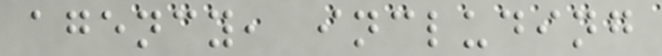agency, including
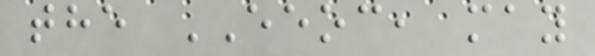the EEOC, may
